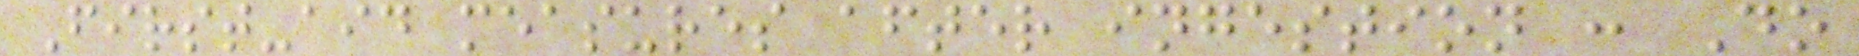First-aid measures after ingestion : Do
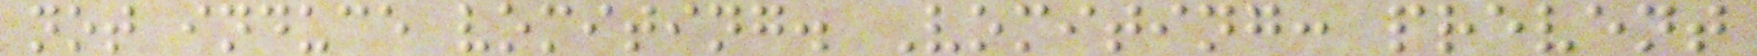not induce vomiting. Vomiting: prevent
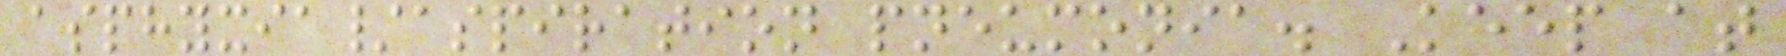asphyxia/aspiration pneumonia. Keep at
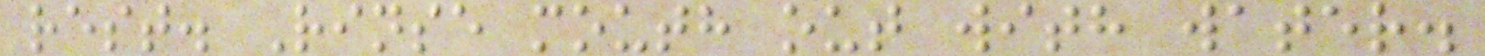rest. Rinse mouth out with water.
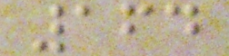164
